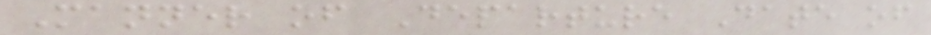Manner of Departure Date of
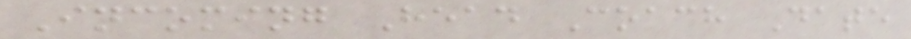Incoming Head Coach Date
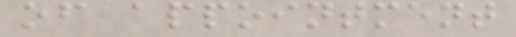of appointment
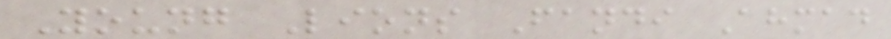Young Lions Fandi Ahmad
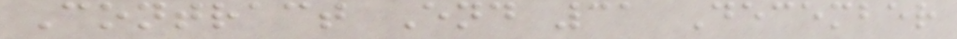Contract End 31 December
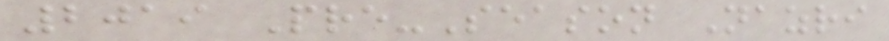2019 Pre-Season Nazri
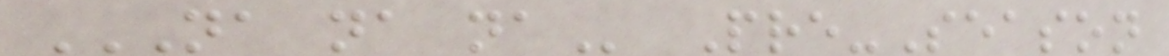NA NA NA Pre-Season
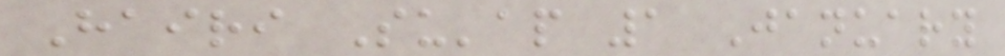Hairi Su'ap 1 January
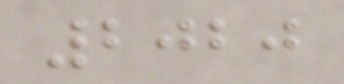2020
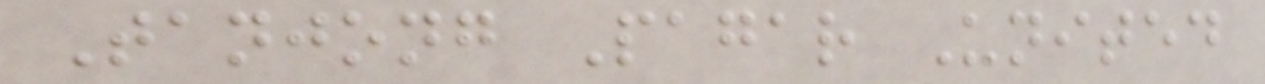Tanjong Pagar United
